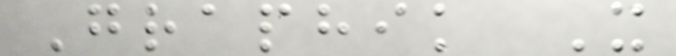Graphik X
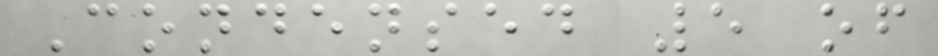Condensed 5 of
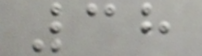38
